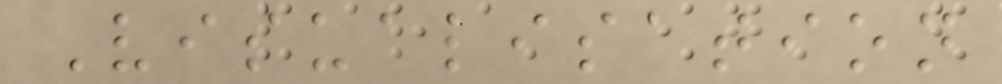Visualisation
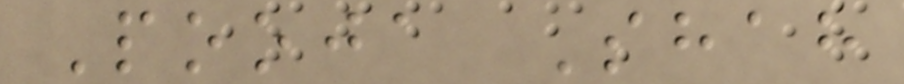Pooja Shah
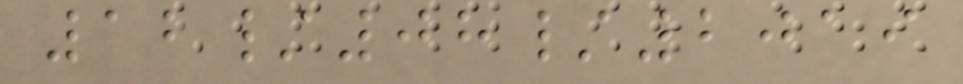12/08/2019
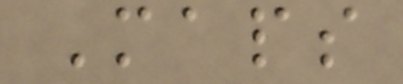Maps
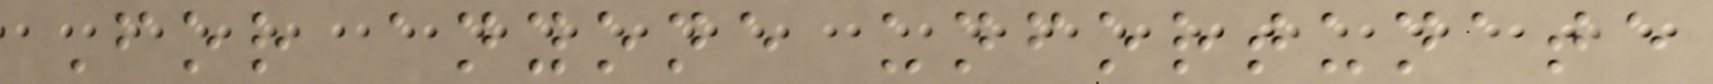For anyone unfortunate
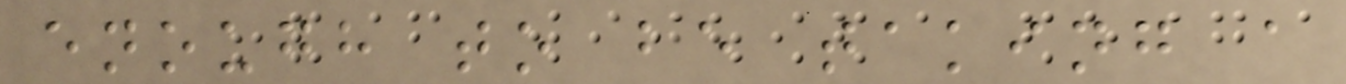enough to be taking a
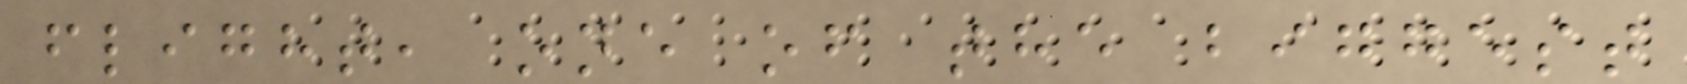flight, one of the biggest
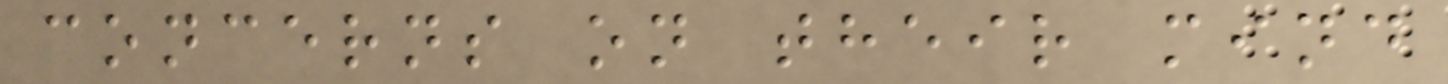concerns on their mind
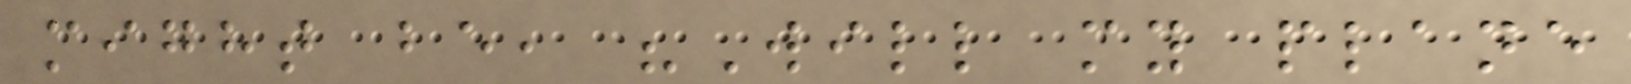might be, "Will my plane
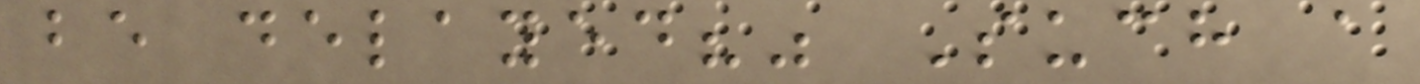be delayed?" Such a
